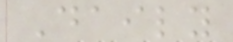Daily
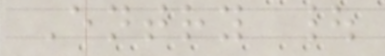Entry |
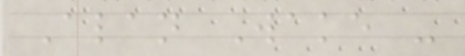Alan Wake -
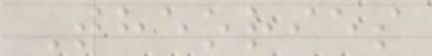Theories
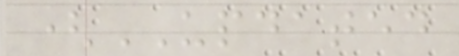(UPDATED
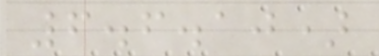6.6.10)
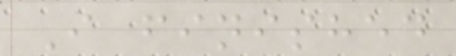I finished
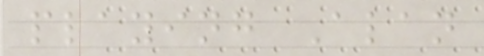playing Alan
